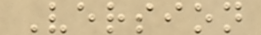Version
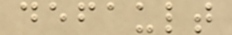default
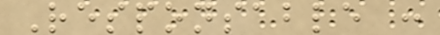Responsable :
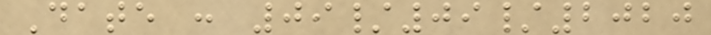Date : 09/09/2020
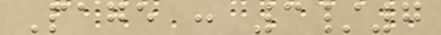Page : 3/7
